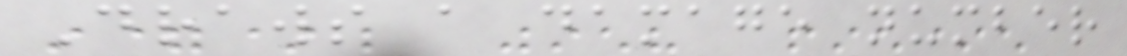Draws a damage number
